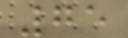75
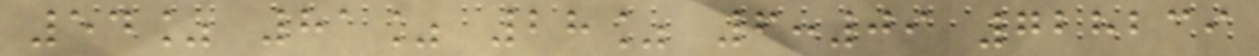54% 81% 28% 6:09 728239
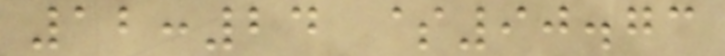12:24 $90.73
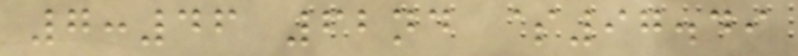7:46 62nd $97.49
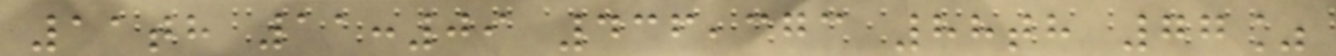11th 11:09 436,373 88th 77%
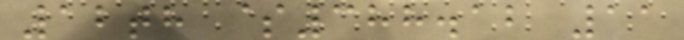12th $388.12 11
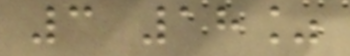3 18%
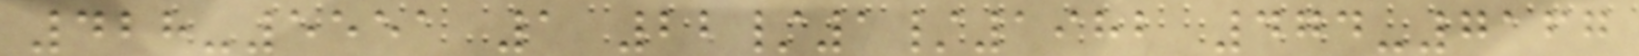428-5551 1 22/1/1982 474-7167
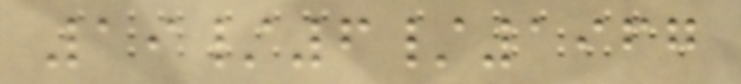19/6/1967
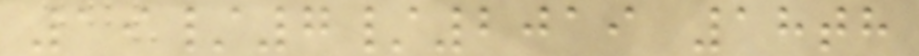19/7/2019 18th
